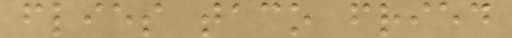flies taco fried
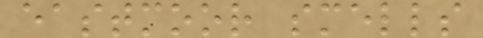eastmoor smells
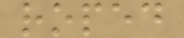roped
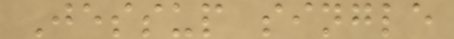Jessup single
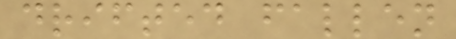drifted fallen
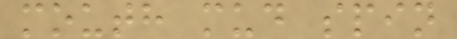mouth mud spin
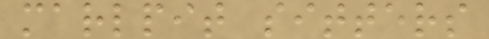marlpit sitters
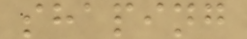shaping
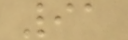91
